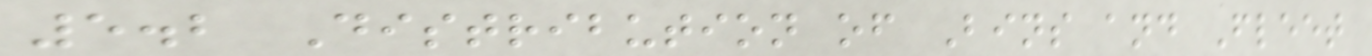5.2 Distribution of Bins and Fleet
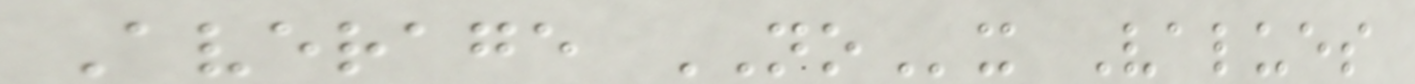Average NOx Values
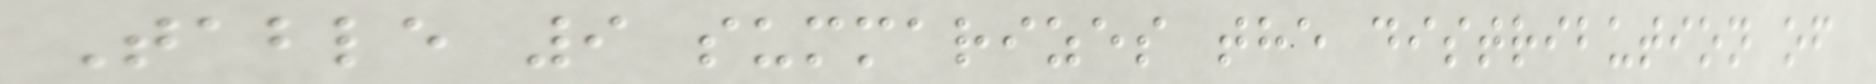Table 9 summarizes the distribution of
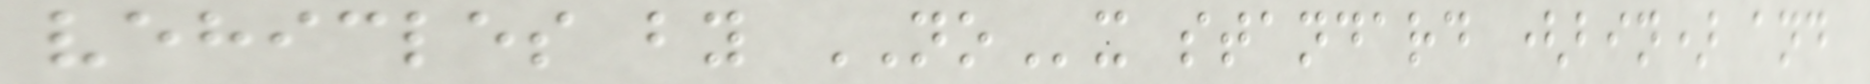vehicles by NOx standard (bin) and
